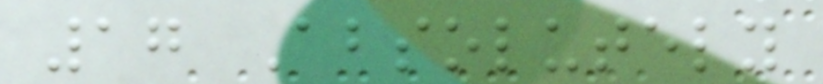17 Absolutely
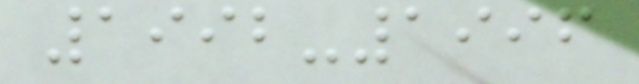1992-1996
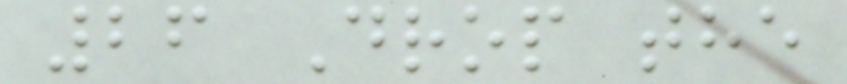26 Drop the
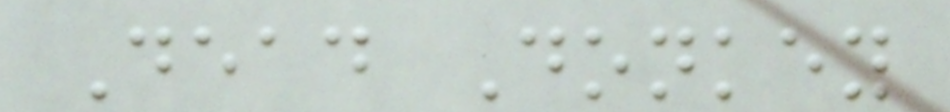Dead Donkey
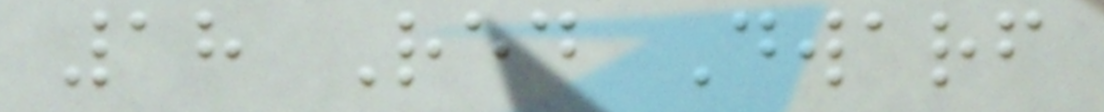18 Red Dwarf
